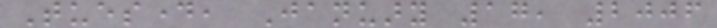Tuesday, January 17, 2006
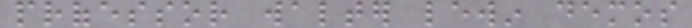professor walter lewin demos
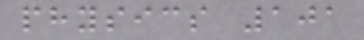physics 101
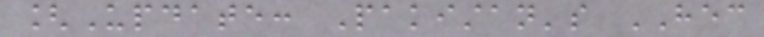[Update: Pakistan's HEC
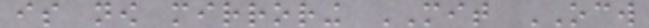is now mirroring MIT OCW
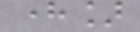here]
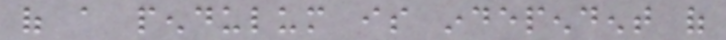of a pendulum is independent of
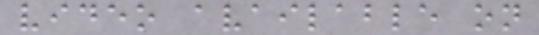video available on
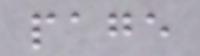page
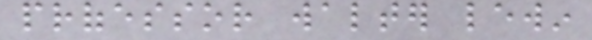professor walter lewin
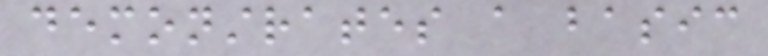demonstrates a basic
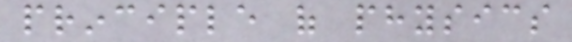principle of physics
